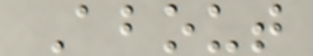About
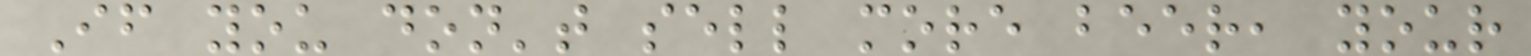If you don't sell more beer, your
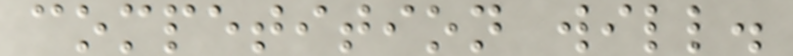competition will.
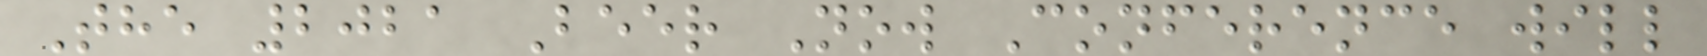The 2021 Beer Now Conference will
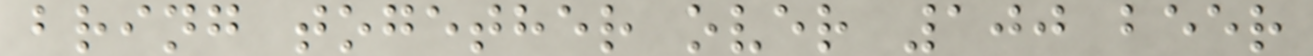bring together over 100 beer
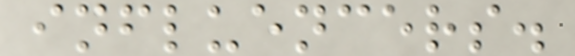influencers.
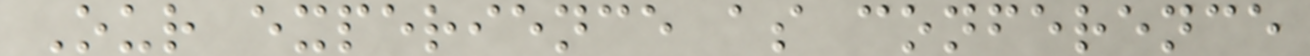Our experience as conference
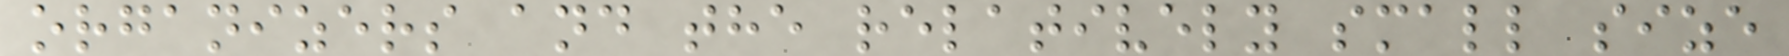organizers and the relatively small size
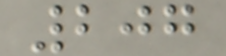207
